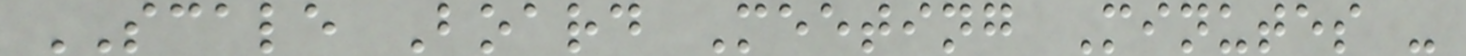SCALE Board Meeting Minutes -
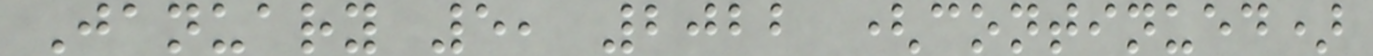January 5, 2022 (continued)
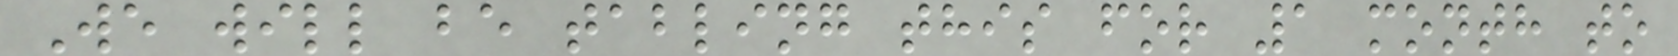We will be tabling this for 1 month to
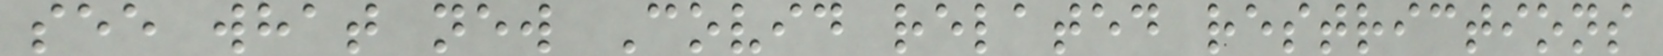see what new Covid related restrictions
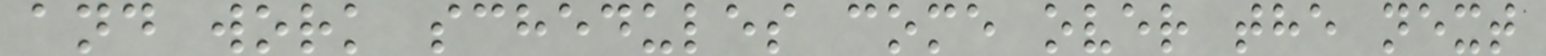and work schedules come over the next
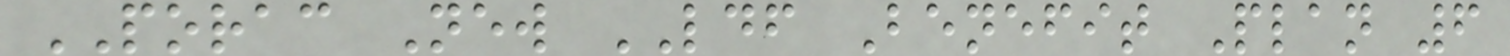PORAC New LDF Benefit Plan 6
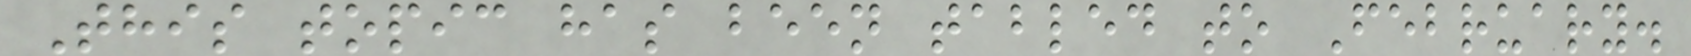This topic has been tabled to February.
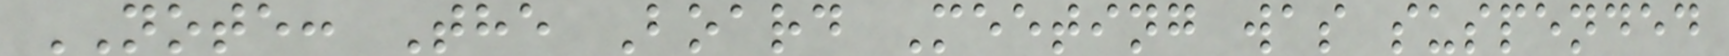NOTE: The Board Meeting was suspended
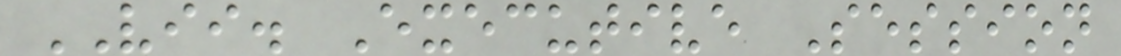VII. Executive Session
